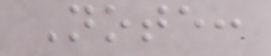Note:
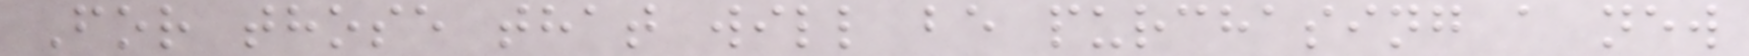For those that will be purchasing a new
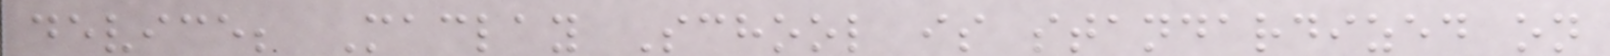device; Maclay School is standardized on
